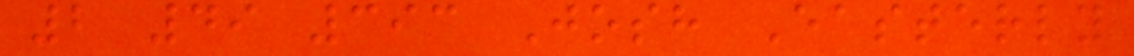2 49 393 Josh Easterly
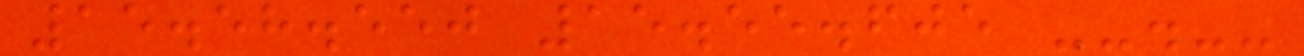15.58.550 15.55.605 --.--
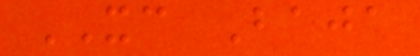XC Baja
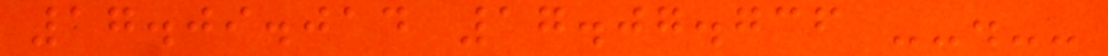17.09.014 17.07.736 --.--
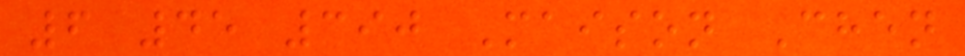6 45 390 Maison Chen
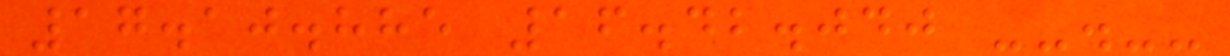17.10.885 16.42.040 --.--
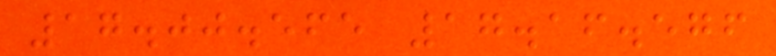17.00.565 17.16.576
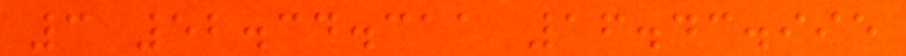3 52.34.311 16.43.995
